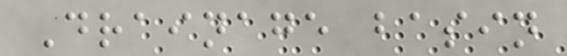Drainage basin
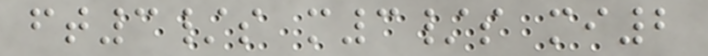ft3/s m3/s mi2
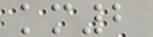km2
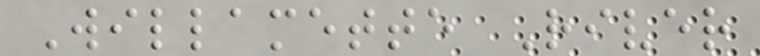Willamette River
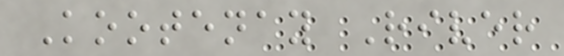Kootenay River
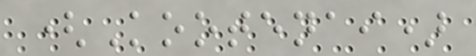(Kootenai)
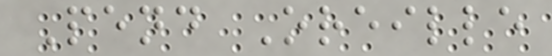Pend Oreille
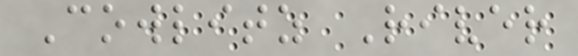Cowlitz River
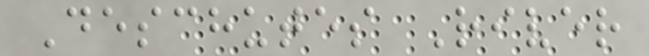Deschutes River
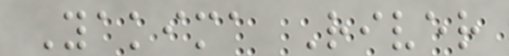Yakima River
